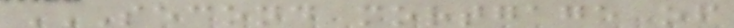SECOND MORTGAGE OF
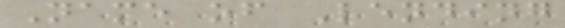Name of Lending
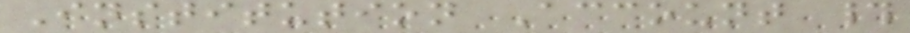Institution Account #
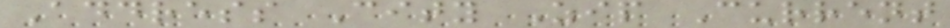Address City Zip Current
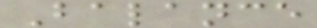Balance
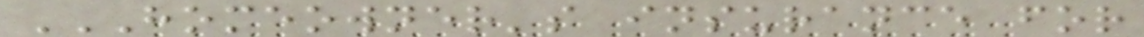HOMEOWNER'S INSURANCE FOR
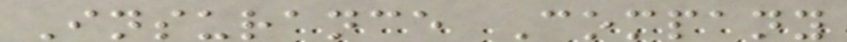Insurance Company
